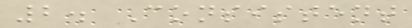2. Consistent
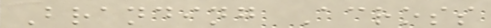Branding Across
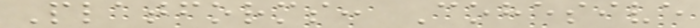Platforms: Cohesive
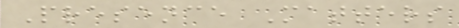Presence Matters
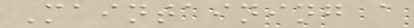Maintaining a
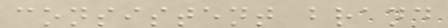consistent brand
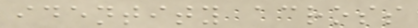identity across
